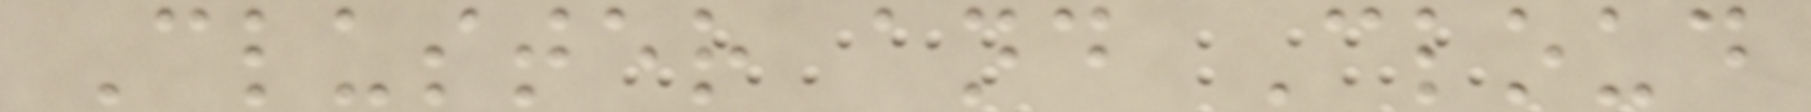Cluster and Cloud
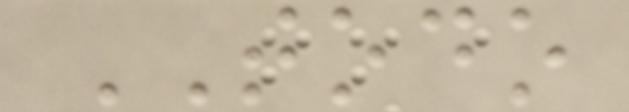TODO
